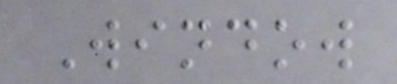Window
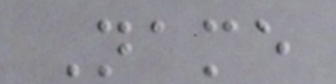Name
